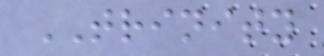TRINITY
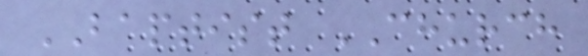BAPTIST CHURCH
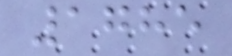1785
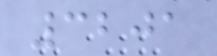3201
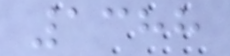1388
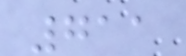711
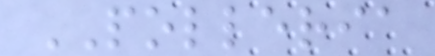POLLERIA
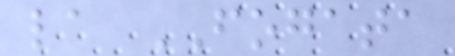la FOGATA
